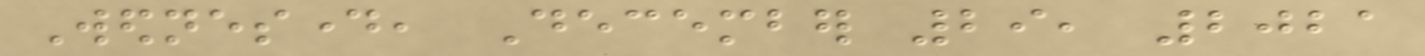Wednesday, December 29, 2021
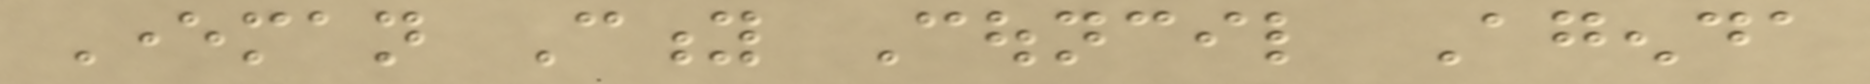Everman City Council Agenda
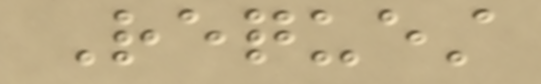Request
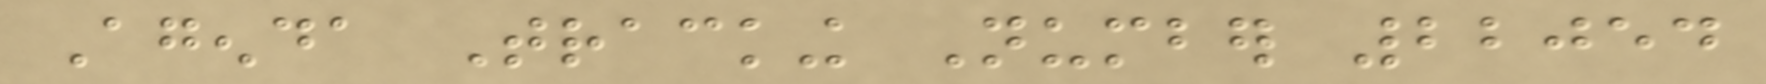Agenda Tracking Number 22054
